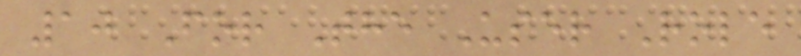10 For The User Role
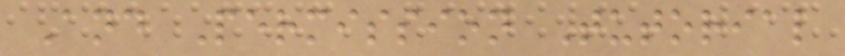And Permission Tutorial
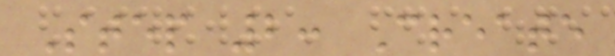Step 2: Create
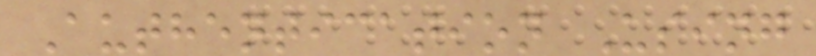Authentication Using
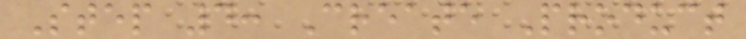Step 4: Create Product
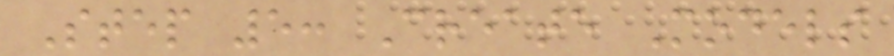Step 5: Create Models
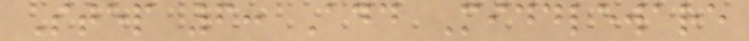Step 6: Add Middleware
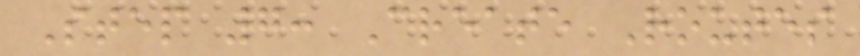Step 7: Create Routes
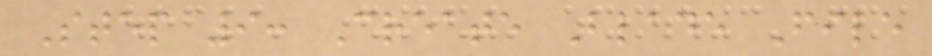Step 9: Create Blade File
